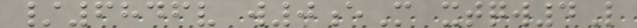/6846v w0eM xtqw4L
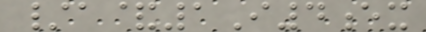/a&1I4ex
